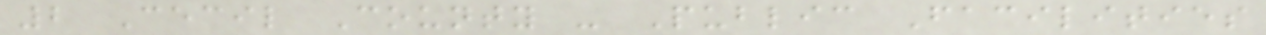2 Cecil County - Public Facilities
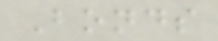Bonds
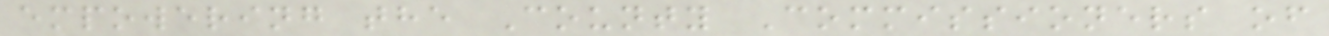empowering the County Commissioners of
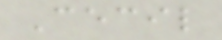Cecil
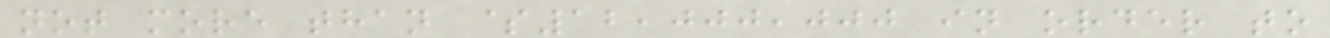not more than $12,000,000 in order to
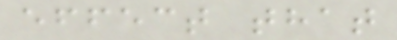effect that
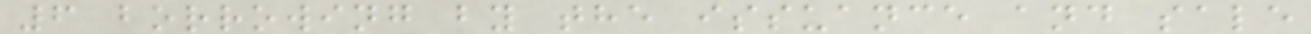6 borrowing by the issuance and sale
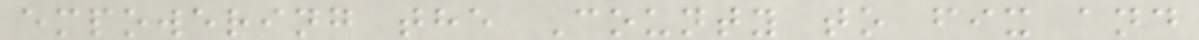empowering the County to fix and
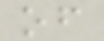of
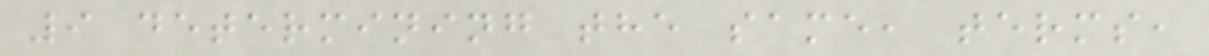9 determining the same, terms,
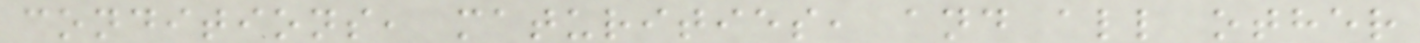conditions, maturities, and all other
